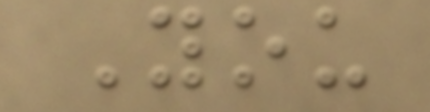You
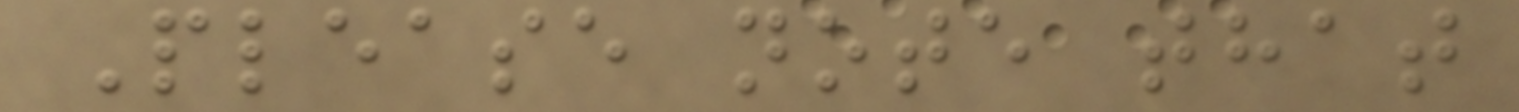Please note that
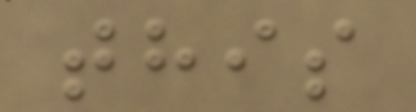this
